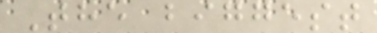The biggest
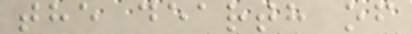the dearth of
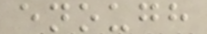enough
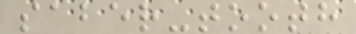saber-tooth
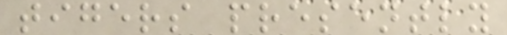tigers presently
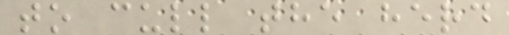to cull the herd
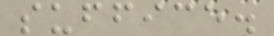suffice.
